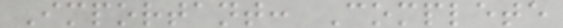Important: Complete
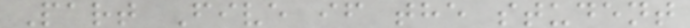Part Five if the student
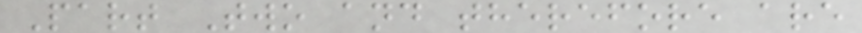Part Two and therefore are
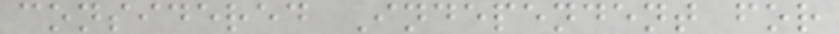considered Independent for
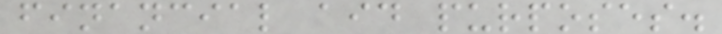financial aid purposes.
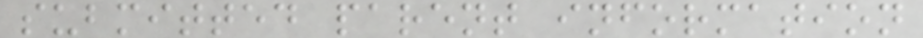submitted parent information
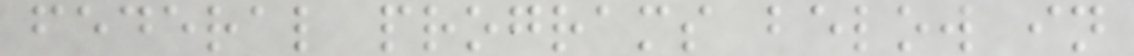federal programs below in
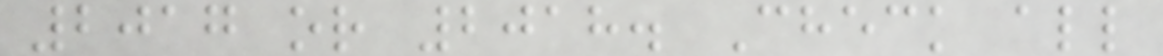2017 or 2018. Check all
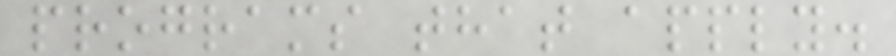programs that apply.
